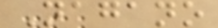Nagano
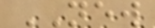NEW
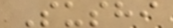Sushi
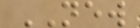NEW
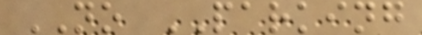NO PARKING
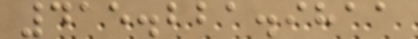415.221.9811
